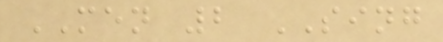MEN 2 SING
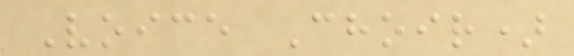Voice Choir)
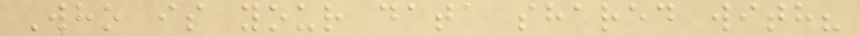Who is your data shared with?
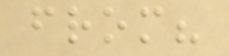from?
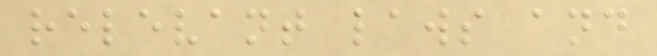relevant laws and
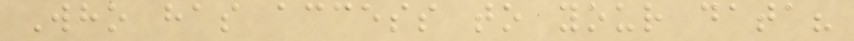Who has access to your data?
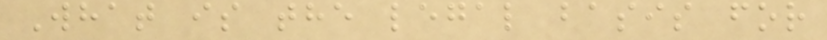What is the legal basis for
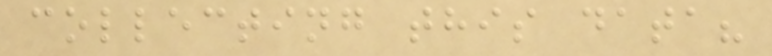collecting this data?
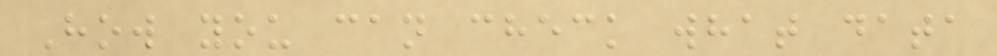How you can check what data
